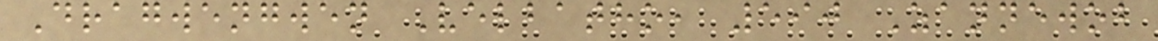Dragwengwen Velbatho, 590 Zannewob
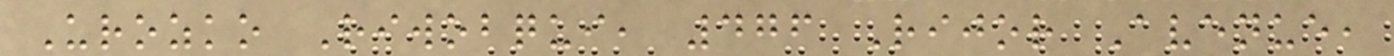Urozko Riwobqui, 476 Rijor Avenue,
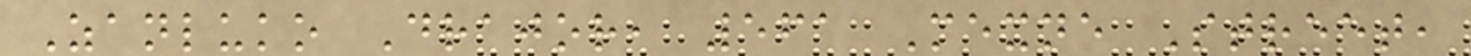Zanluko Drajor, 561 Mexne Street,
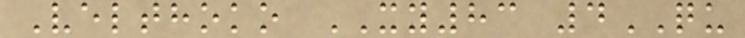Velthoko XY83 4QU
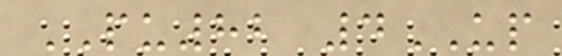PU82 4UP
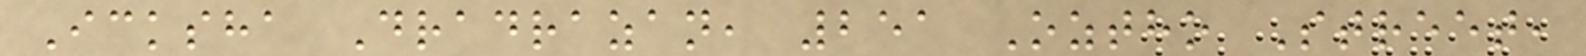Icksha Dradrazan, 251 Oztho Street,
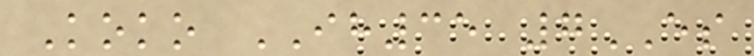Koko IH35 7ES
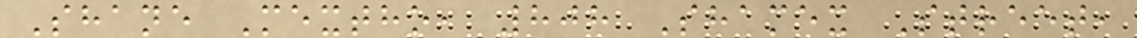Shane Mextho, 808 Shamex Street,
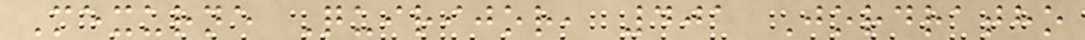Mexurne Quirijor, 401 Jordratho
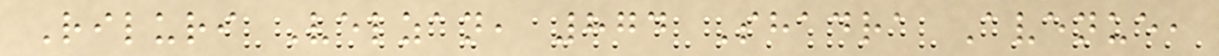Riluri Velzan, 874 Shadra Avenue,
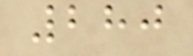280
